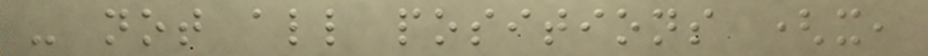- not all positions (x,
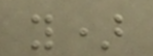y)
